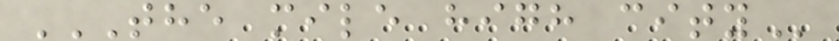THE MILE HIGH CITY
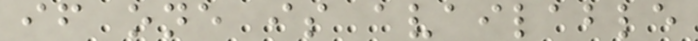if one is available
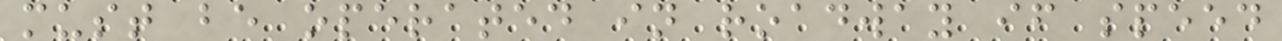must be operated in roadway if speed
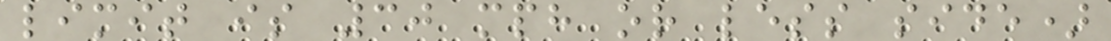limit is 30 mph or less side)
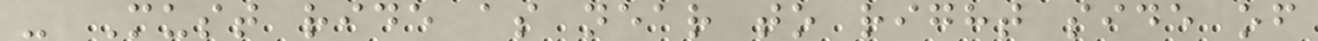- Must ride as near to right side of
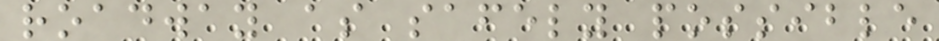roadway as safely possible
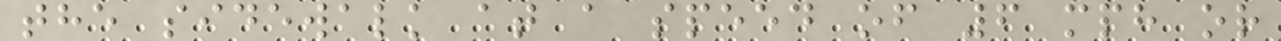the sidewalk at a speed of 6 mph or
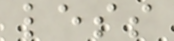less
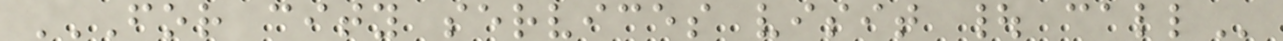FOR CITY SERVICES VISIT | CALL
